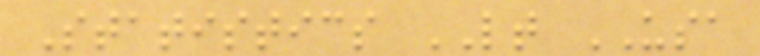Statistics LT USA
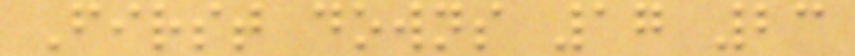First downs 17 23
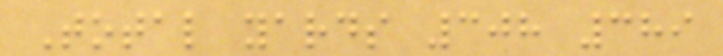Total yards 308 389
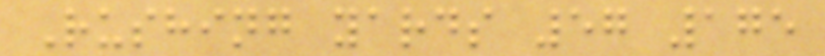Rushing yards 57 175
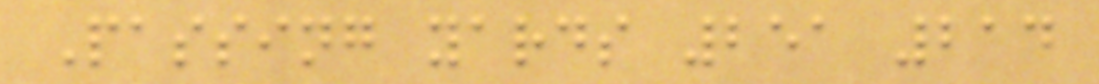Passing yards 251 214
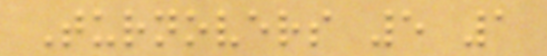Turnovers 5 1
